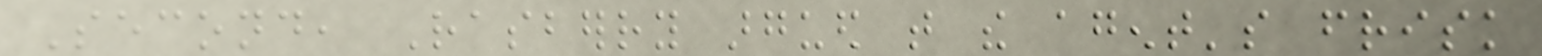Second, Rasberry argued that the agent's frisk
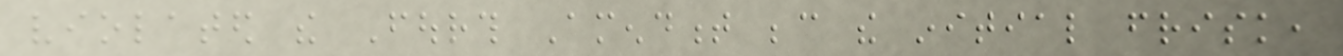violated the Fourth Amendment because the initial frisk,
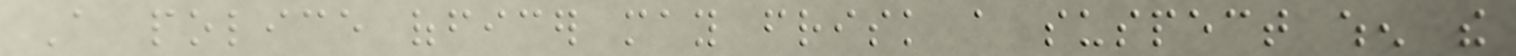A police officer may frisk a suspect when the
